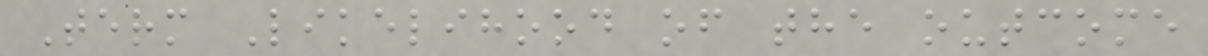Term Likelihood of the outcome
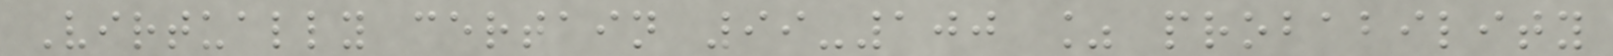Virtually certain 99-100 % probability
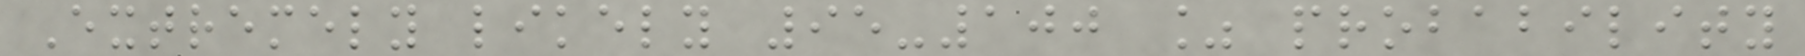Extremely likely 95-100 % probability
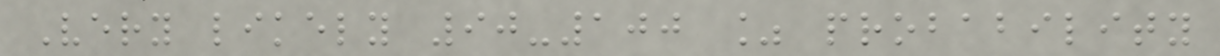Very likely 90-100 % probability
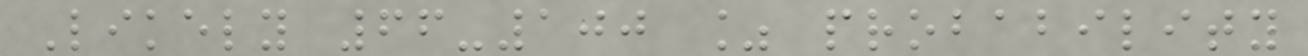Likely 66-100 % probability
